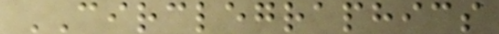CIRCLEGRAPHICS
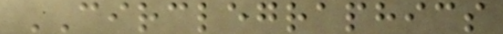CIRCLEGRAPHICS
